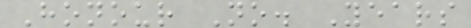Honour No. Years
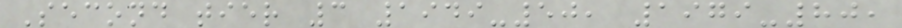Second tier 3 1949-50, 1979-80,
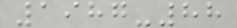1987-88
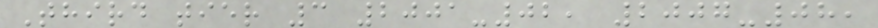Third tier 3 2001-02, 2007-08,
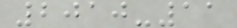2010-11
